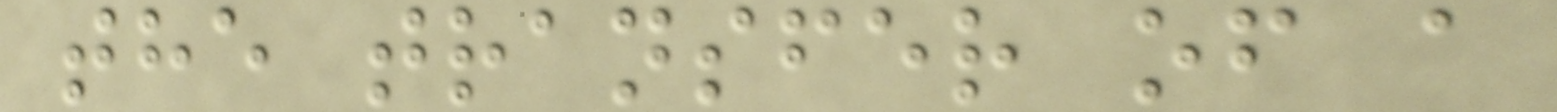the transfer of a
